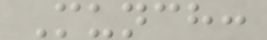Munch:
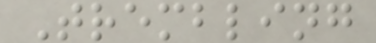Trembling
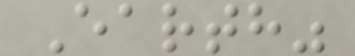Earth"
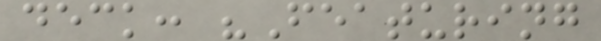deck: "Featuring
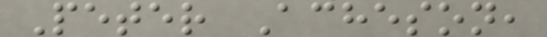Peter Acheson,
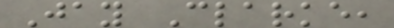Jay Clarke,
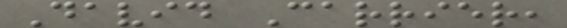David Carrier,
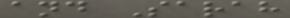and Sarah
